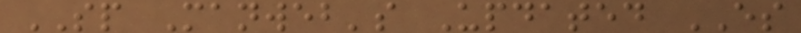SP Manweb's Updated ES
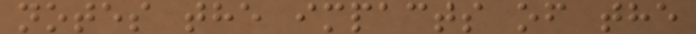notes the impacts of the
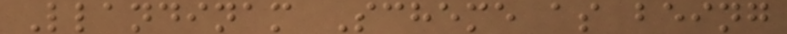Llandinam Scheme as being
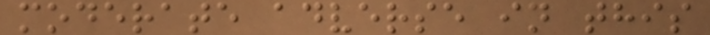moderate adverse in this
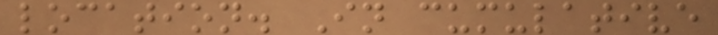location. In cumulative
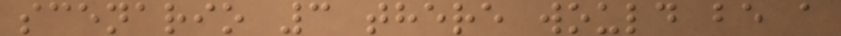scenario 3 there would be a
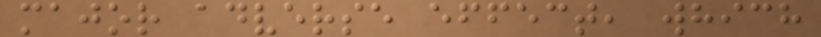major adverse effect, which
